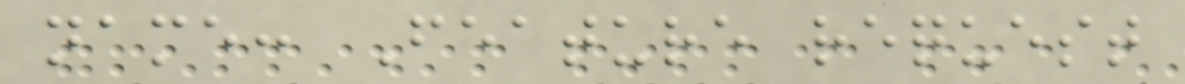name: Feature request
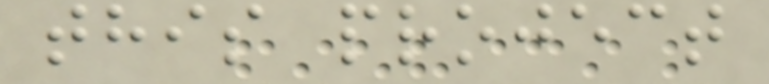this project
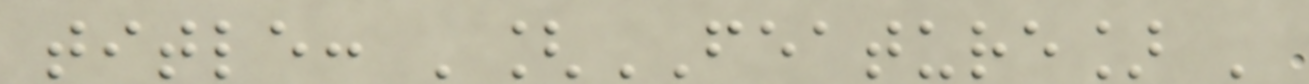title: '[FEATURE] '
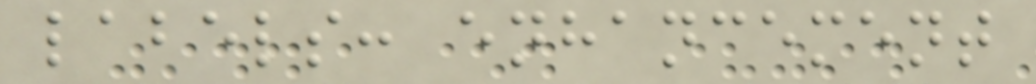labels: enhancement
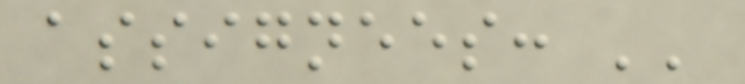assignees: ''
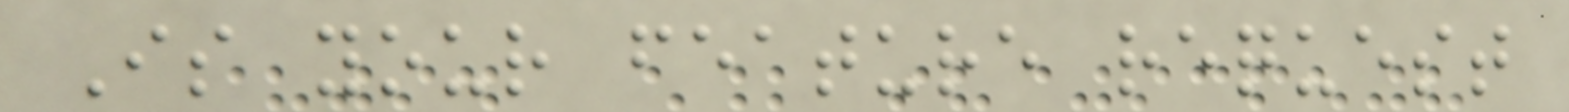Is your feature request
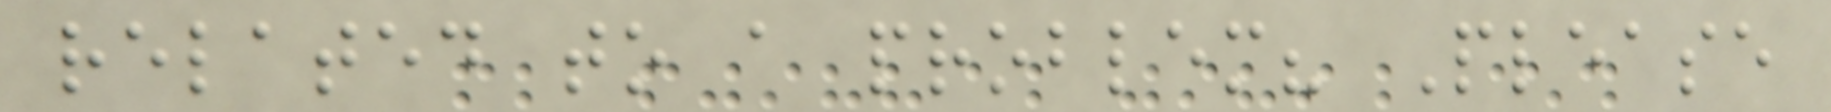related to a problem? Please
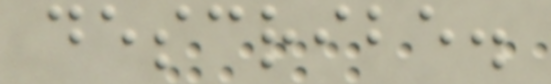describe.
